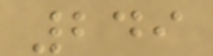249
